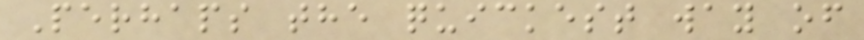Perhaps the quickest way of
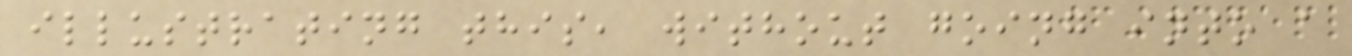illustrating this, without going into a
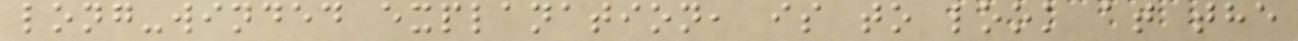long-winded explanation, is to look at the
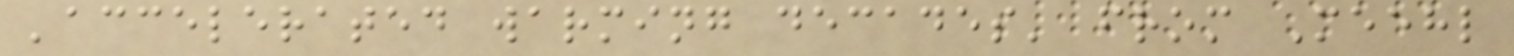'accelerated warming decades' from Meehl
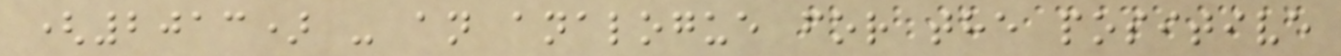(2013) - an analogue for the positive
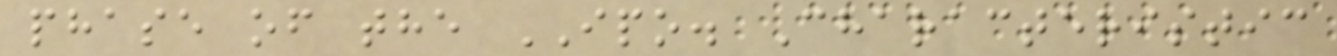phase of the IPO. Characteristic
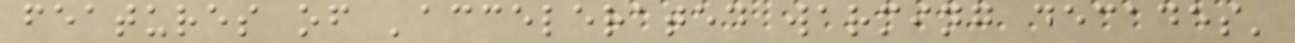features of 'accelerated warming decades'
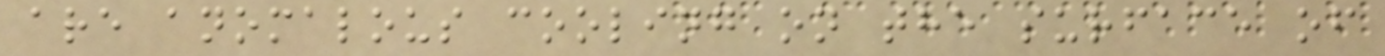are anomalous cooling on the surface of
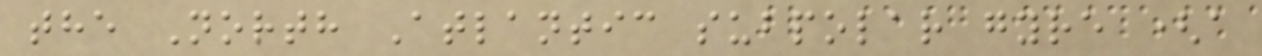the North Atlantic subpolar gyre (a
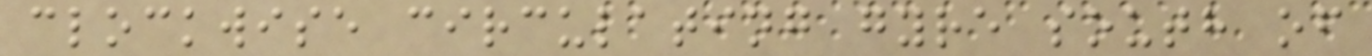clockwise circulating gyre south of
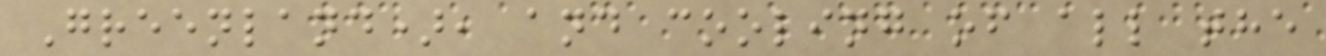Greenland), and cooling of all the
